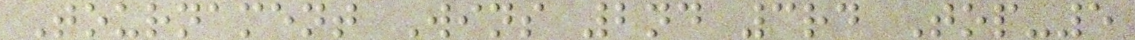Tournament Wins 2nd 3rd Top-5
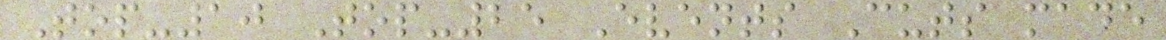Top-10 Top-25 Events Cuts made
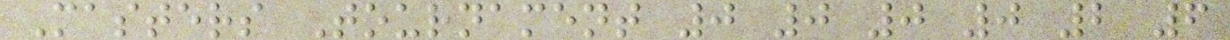Masters Tournament 0 0 0 0 2 6
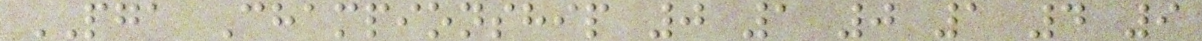PGA Championship 0 1 0 1 4 9
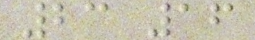23 16
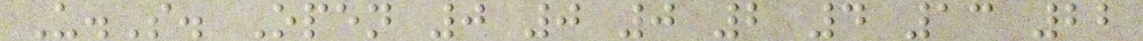U.S. Open 0 0 0 2 4 13 22
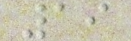19
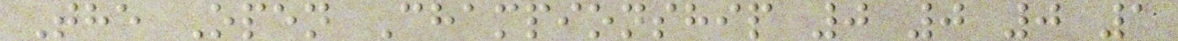The Open Championship 0 0 0 1
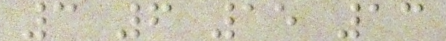3 6 15 13
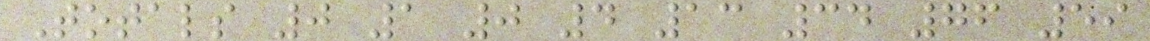Totals 0 1 0 4 13 34 76 59
